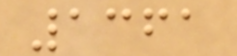1361
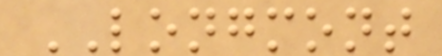LONGMONT
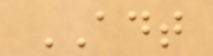ADT
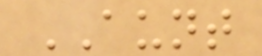AUNT
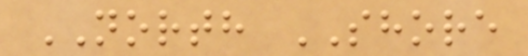NORTH SHORE
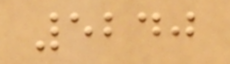5240
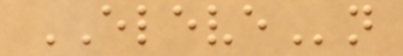ELEVEn
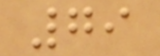79
